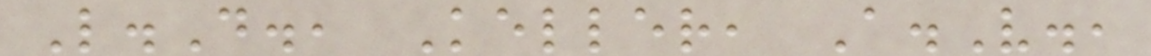L.D., Keller, A.V.,
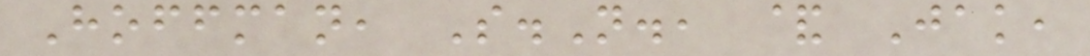Hoffman, S.N., & Jak,
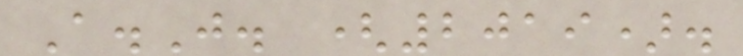A.J. (2019).
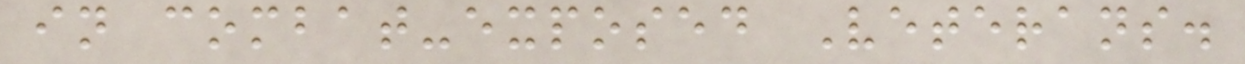in combat-exposed Veterans.
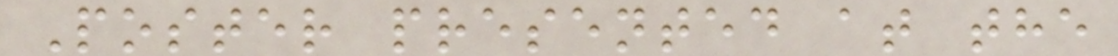Poster presented at the
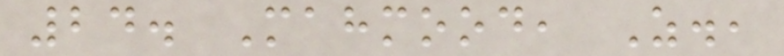24. Mahmood, Z.,
